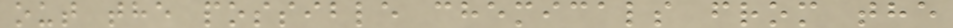out the possible chemicals from the
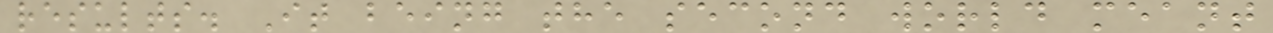results. It being the second world meant
